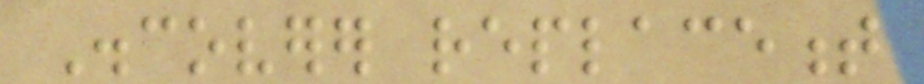Discoverer replacement
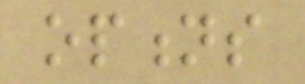options
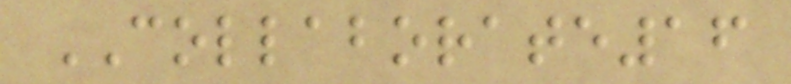COLLABORATE16
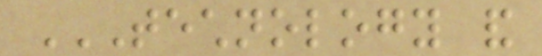TECHNOLOGY AND
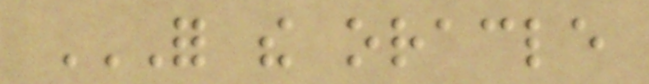FOR THE ORACLE
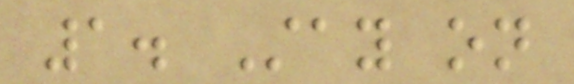1. Stay on
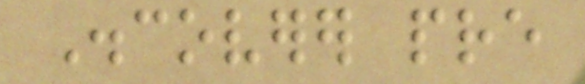Discoverer pre
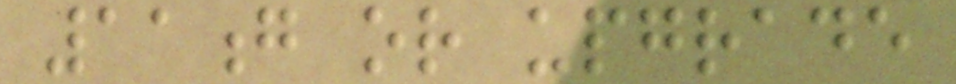11g or upgrade
